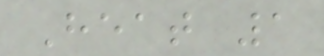Heat 1
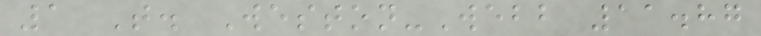1 T. Weston-Webb 11.87
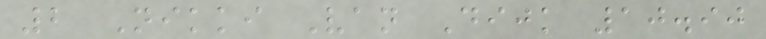2 Nikki Van Dijk 10.90
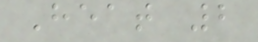Heat 2
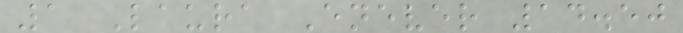1 Laura Enever 14.50
